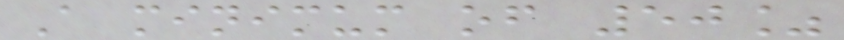A minimum of 50%
